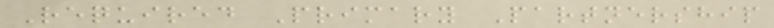Required Primary Partnership
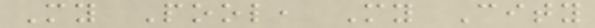My Pool, My City
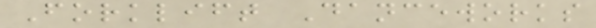Forklift Danceworks
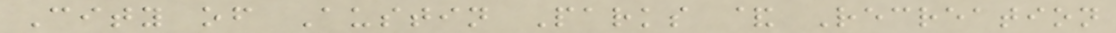City of Austin Parks & Recreation
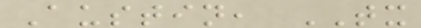Austin, TX
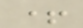+
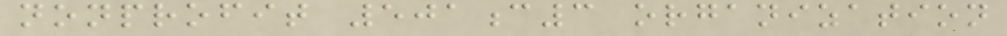nonprofit 501c3 organization
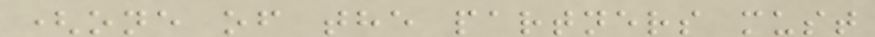(one of the partners must
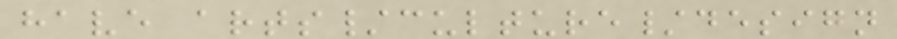have arts/culture/design
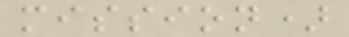mission)
